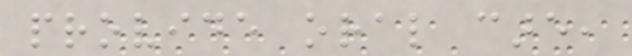provide oral care,
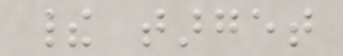their target
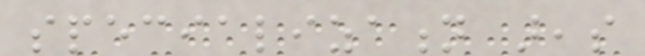specialization areas
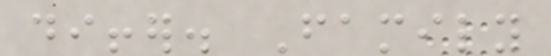differ. Family
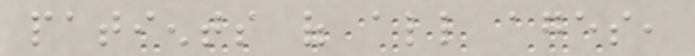patients of all ages,
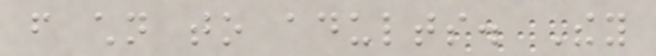from children to adults. They
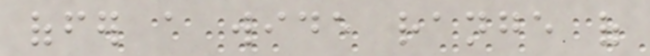offer a wide range of
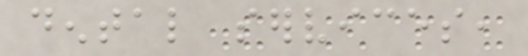dental services,
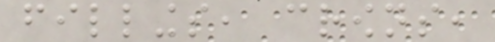fillings, crowns,
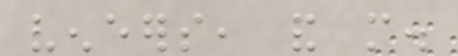veneers, and more.
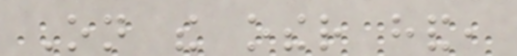On the other hand,
